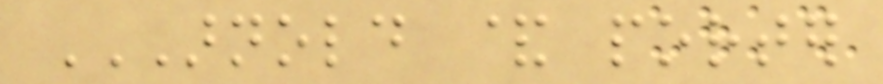ARNOLD & PORTER
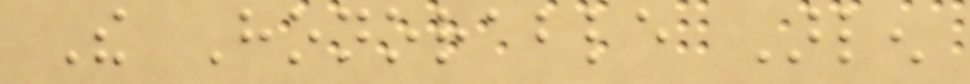The Honorable Arlen
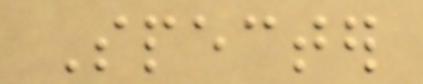Specter
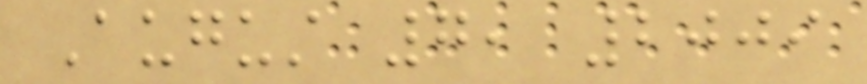August 7, 2009
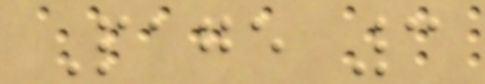Page 3
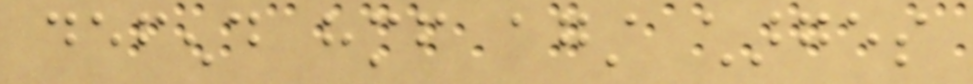defend himself against charges
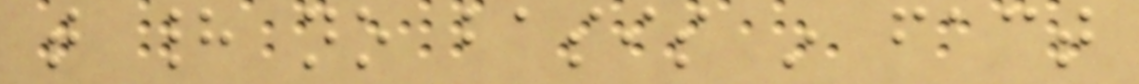that had no basis in fact
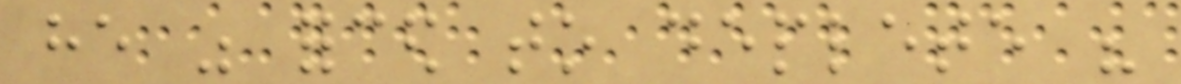he was forced to deplete his
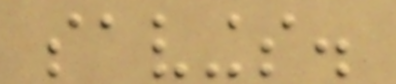savings.
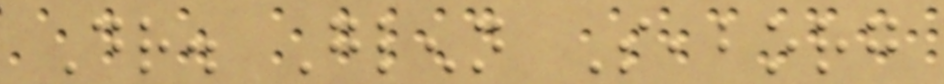Dr. Glenn Seaborg
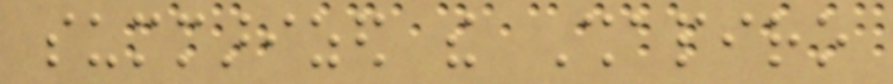summarized the Shapiro
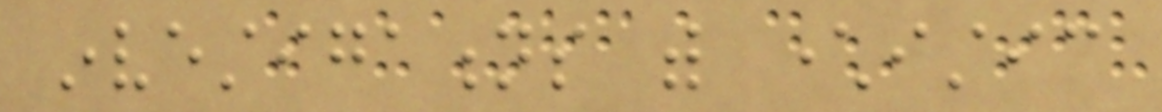investigations with characteristic
